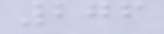276
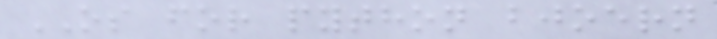OS for python bjoern
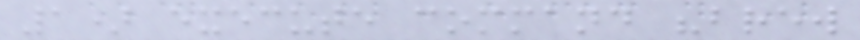1) execute command "brew
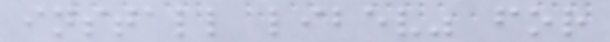install libev" for
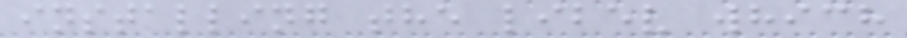installing the libev which
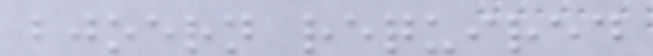bjoern required
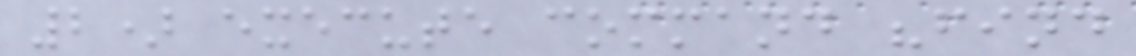2) execute command "find
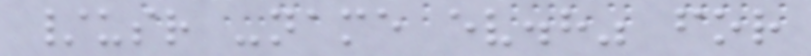/usr -name ev.h" for
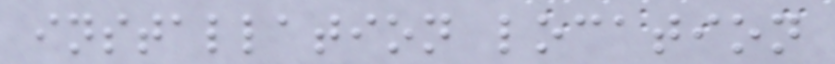installation location
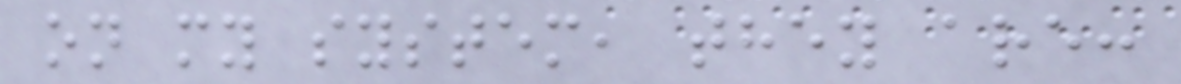on my system, they are:
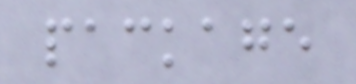package
